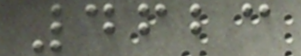4623
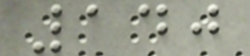140
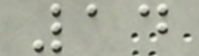14
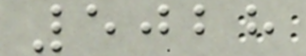5028
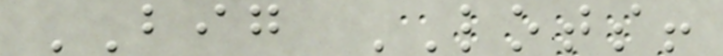BIG LOTS!
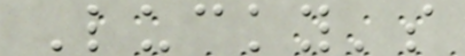Lucky's
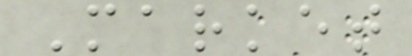Market
